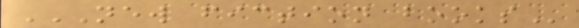NEW FICTION BOOKS
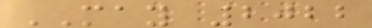MAY 2022
